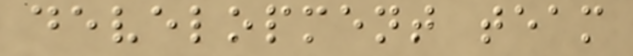development team
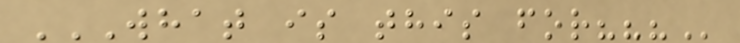WHAT IS THIS FOR???
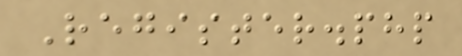Register.php
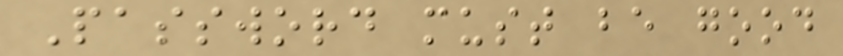Password must be good
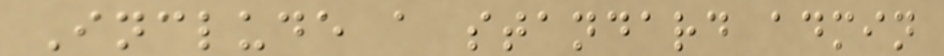Include a standard admin
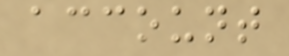account
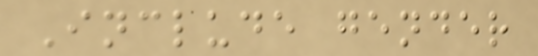Include gender
